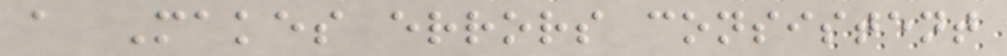a Makes errors consistent
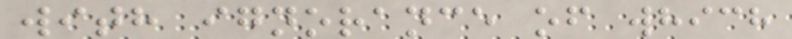with ignorance of which
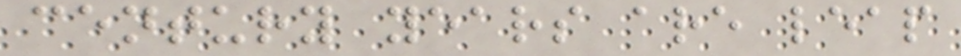century years are leap
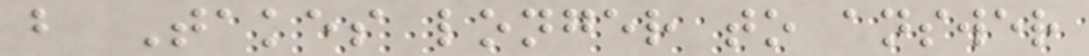b Takes longer to answer
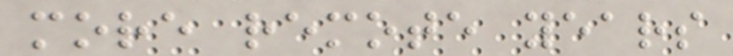more remote years
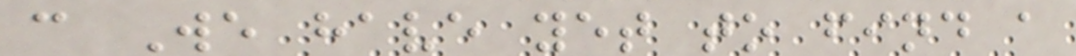c We have yet to find a
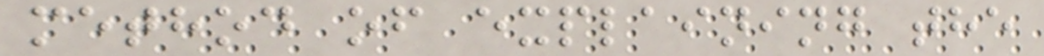method of explaining the
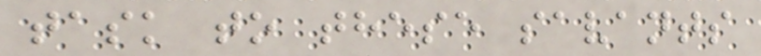task to these savants
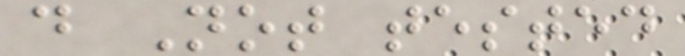d Not tested
